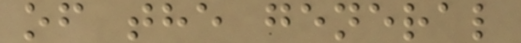of the general
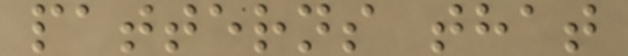patterns that
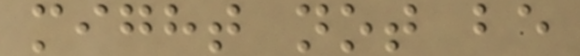might not be
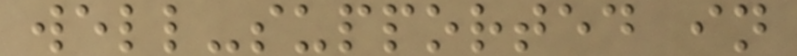well-supported in
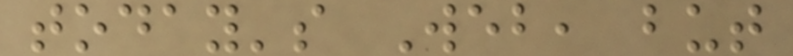today's Web, but
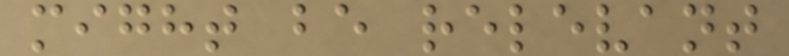might be relevant
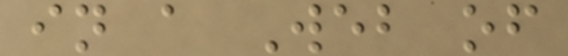in a Web of
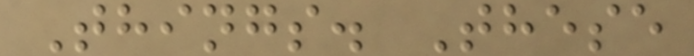Things. These
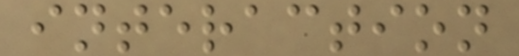interaction
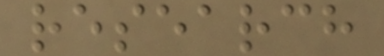research
